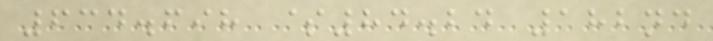634.698 $84.24 182nd
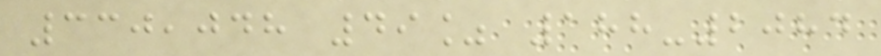330,048 49% 188-2084
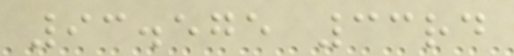93.575 33rd
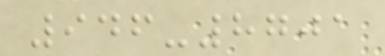946-8701
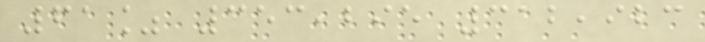61% 353,295 312,923
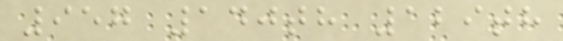957 140th 129th
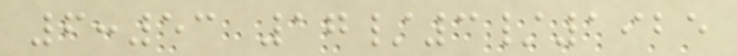6:53 17/3/1925
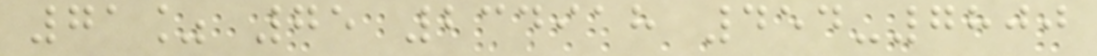71% 75 234918 454-7800
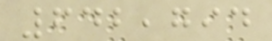642,794
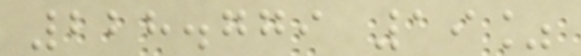228.779 19%
